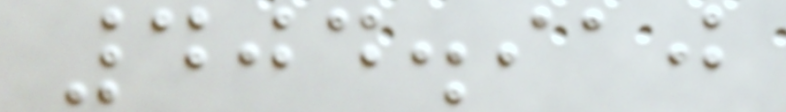404.910
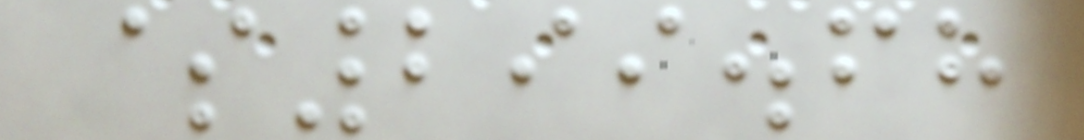$299.68
